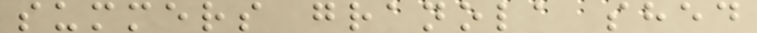summers granola shed
